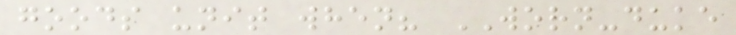goods unit when? WORN-duke
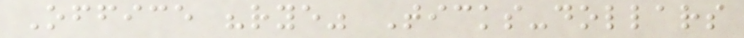Office "rye" Ticks-dollars
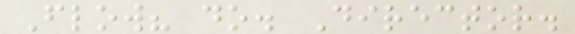Flow? do. Director.
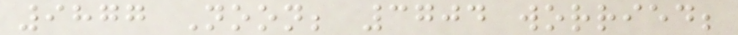9877 Noon; 3704 worried;
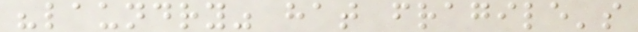"laundry" hat fragile's
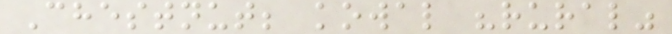Chestnut; kowal "rural"
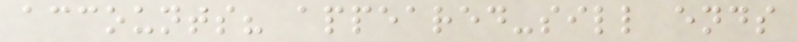accounts? appeared-sill ends
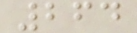264
